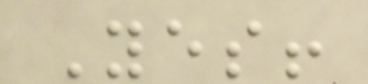Yes!
